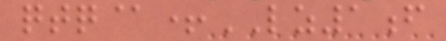qtq@+LZ1f
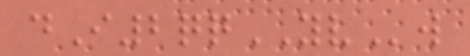dI2qqYVw
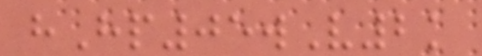hHp05wV2k
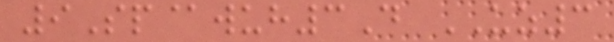9Sp@wuh3D UZ3
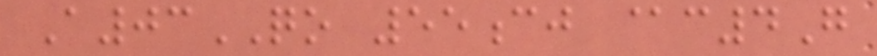A03QO 55cj @c4G
